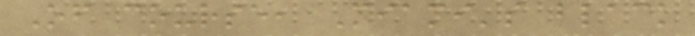Of course, Miami's black
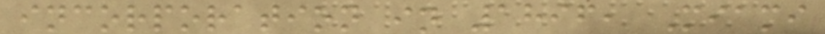incorporation in 1896, Miami
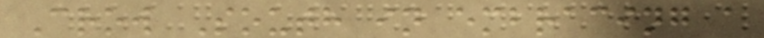Crow South in embracing a
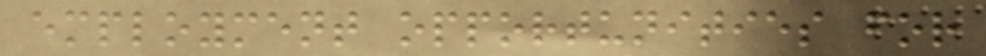employment opportunities for
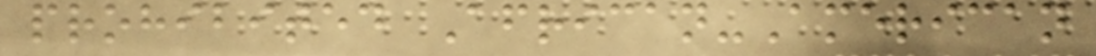prohibited African-American
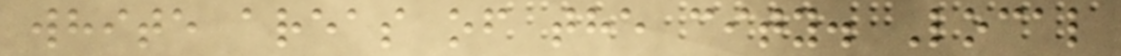white areas of the city. Local
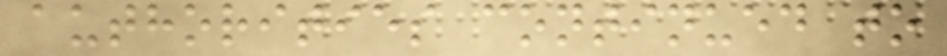authorities continued to
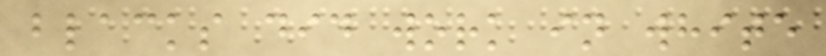blacks did work in white
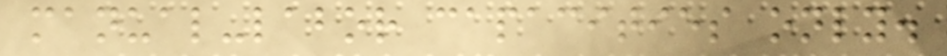manual-labor capacities only.
